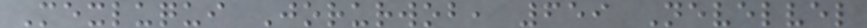Mexluqui Jorurwob, 659 Nevelvel
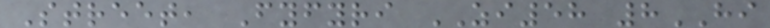Street, Fyfyri ZI58 8HI
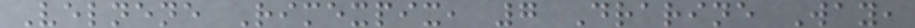Velnene Rimexpix, 7 Drarine Way,
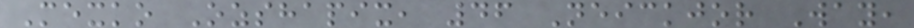Mexko Ozshapix, 46 Neickjor Way,
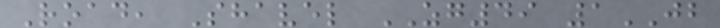Road, Shavel ZG49 1JB
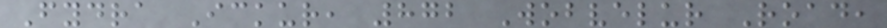Fydra Ickur, 872 Wobvelur Road,
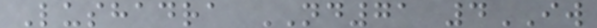Lushadra ND71 4IW
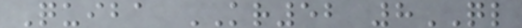Quiba KR52 8QL
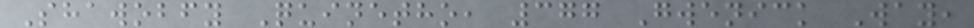Shawobfy Quinetho, 377 Gwenick Way,
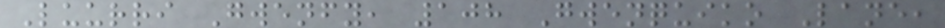Luurri Gwenfy, 108 Gwenquiko Lane,
